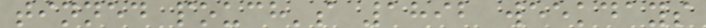tinned pouch's 1892 weekdays
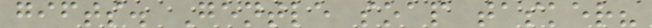gifts. Gentle soap tasker?
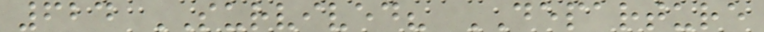624 SURVIVED? DEPARTURE
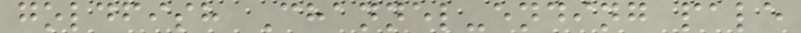goldfish Channel-ending pale
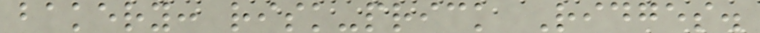bakery: risk-prick Ridges.
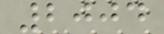2004
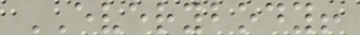EVERYBODY!
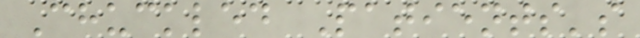Chuckled Patients's
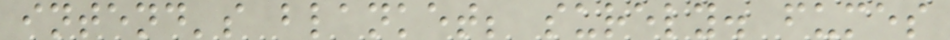intend's blanket; surely. fumes
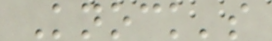Knock's
